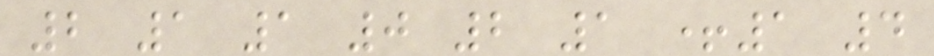2 1 1 0 2 1 +1 4
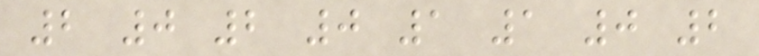2 0 2 0 1 1 0 2
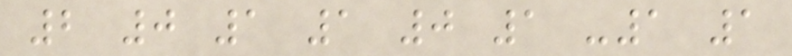2 0 1 1 0 1 -1 1
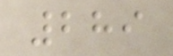289
